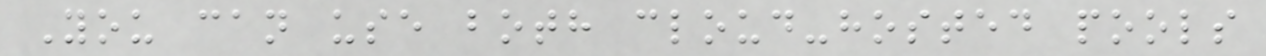You can use both cloud-hosted pools
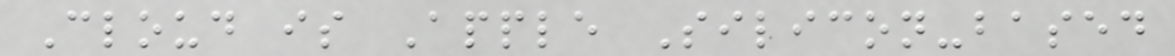Cloud is Apple Silicon-based
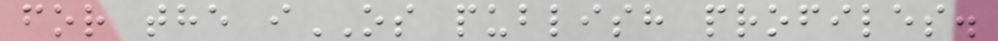for the iOS publish profiles.
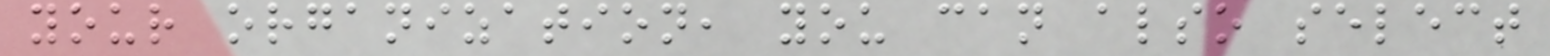your organization, you can also select
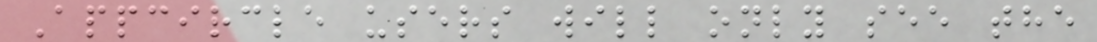Appcircle users will only see the
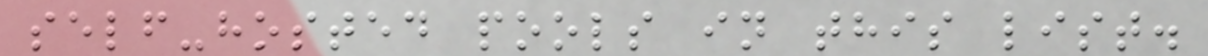self-hosted pools in this list.
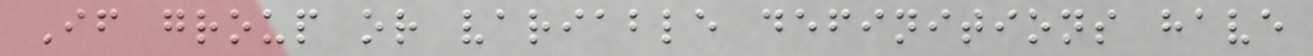If group or variable definitions have
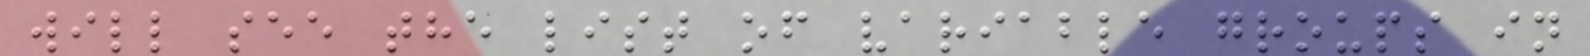will see the list of variable groups in
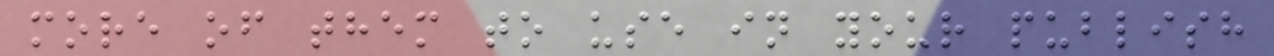more of them to use in your publish
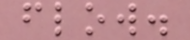flow.
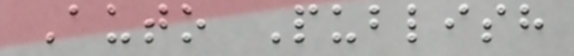Auto Publish
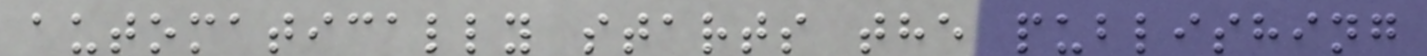automatically starts the publishing
